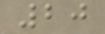20
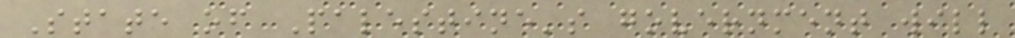State of Palestine's government will
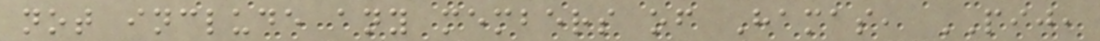not include any members of Hamas, PIJ,
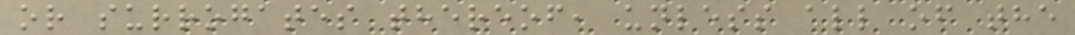or surrogates thereof, unless all of the
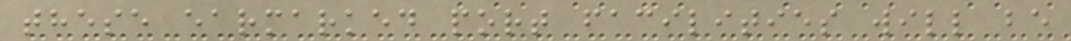these earmarked port facilities will be
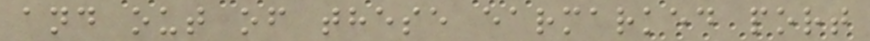and out of these earmarked port
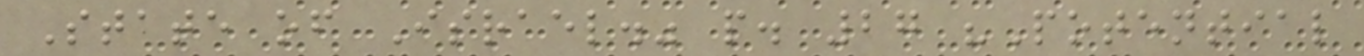State of Israel." p. 27 "Potential
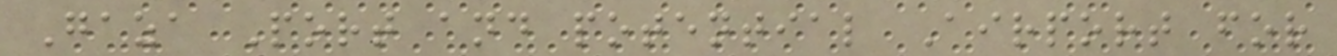Gaza Port and potential Airport for
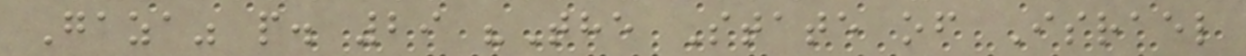Gaza" p. 29 "The State of Israel
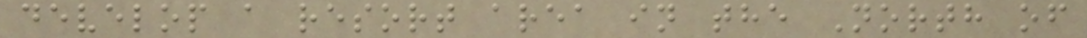develop a resort area in the North of
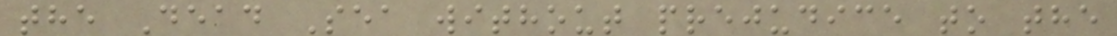the Dead Sea without prejudice to the
